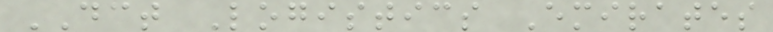DCT Logistics Emirates
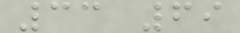33 69
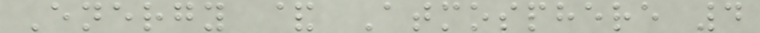Energy & Atmosphere 4
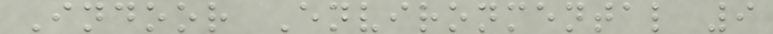Indoor Environmental 9
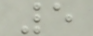5
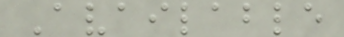Available
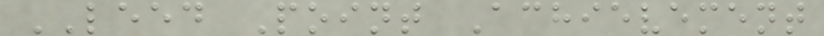LEED Point Achievement
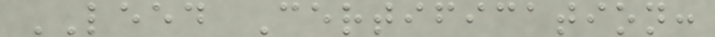LEED Certification:
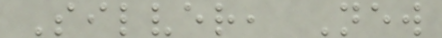Silver, New
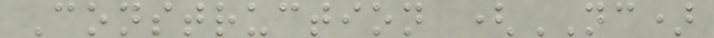Construction (NC)
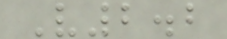V2.2
